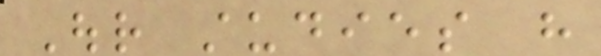Our studies have
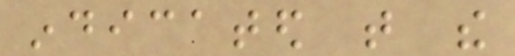indicated that the
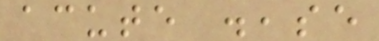acute disease
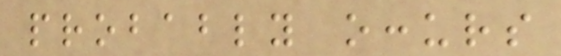probably occurs
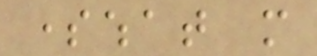somewhat more
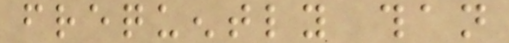frequently than
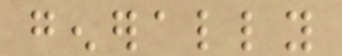generally
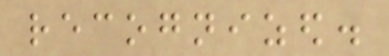recognized.
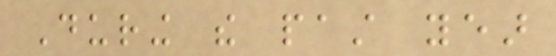During the past year
